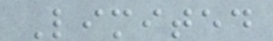Limited
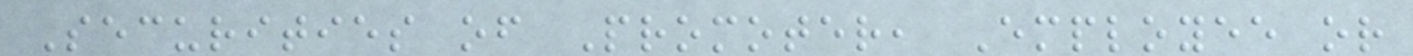Securities of Promoter, Employee or
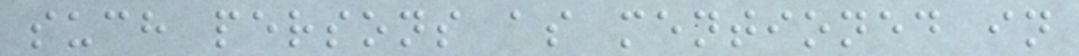such persons as mentioned in
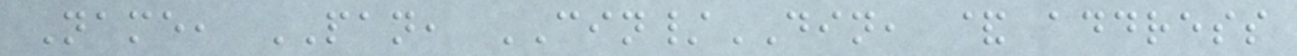Name, PAN, CIN/DIN, & address
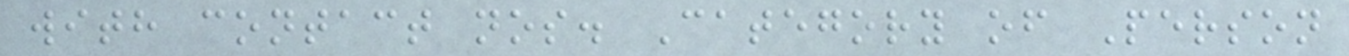with contact nos. Category of Person
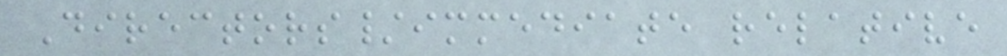Directors/immediate relative
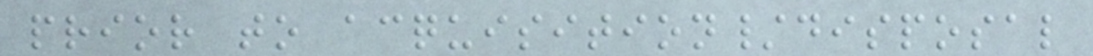prior to acquisition/disposal
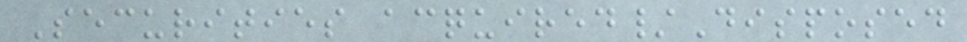Securities acquired/Disposed
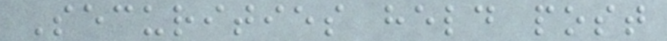Securities held post
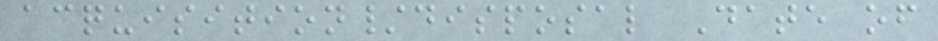acquisition/disposal Date of
